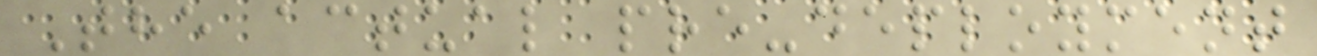The actual pre-deployment
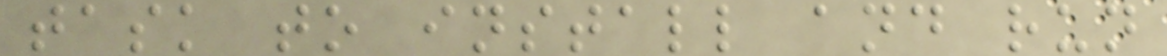task to install and run
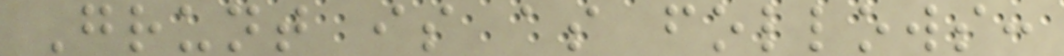Grunt is as follows:
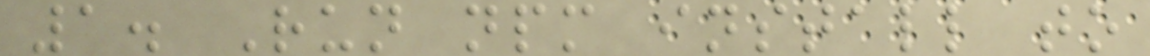1. Run npm install to
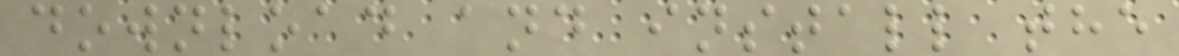download and install the
